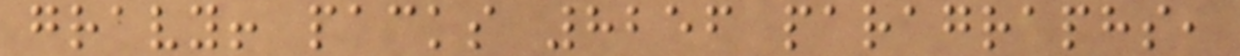gravy! packs 8256 paragraphs,
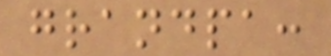grandpa:
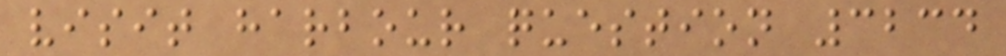visit harbour question 3234
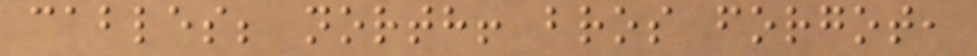cables; north! bros forgot,
